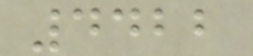4422
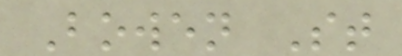Bowen St
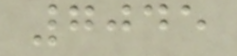7045
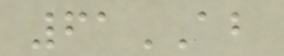61AB
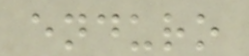enduro
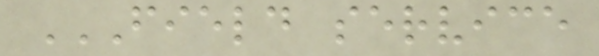FIELD SERVICE
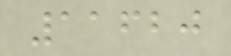11620
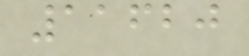11620
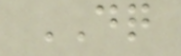DQ
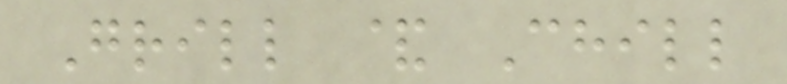Grill & Chill
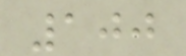100
